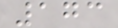173
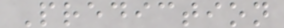Prediction
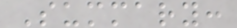Summary:
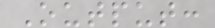Output:
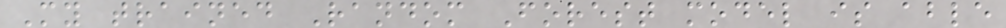My trained Random Forest model is able
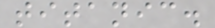titanic.
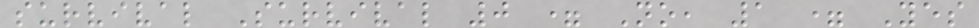survival Survival 0 = No, 1 = Yes
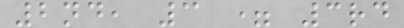2nd, 3 = 3rd
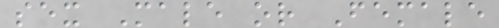sex Male or Female
